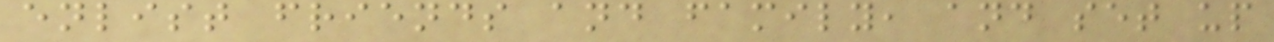enlist friends and family, and set up
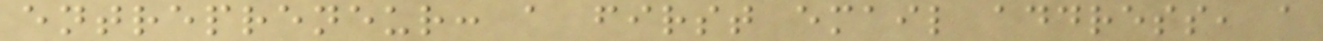entrepreneur: a first email address, a
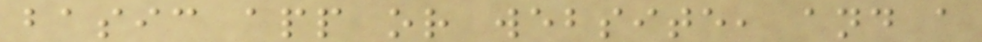basic app or website, and a
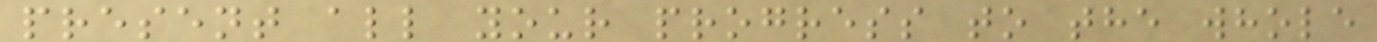present all your progress to the whole
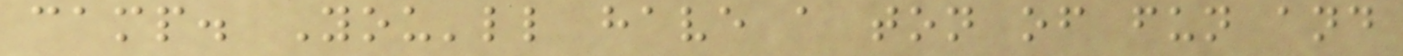camp. You'll have a ton of fun and
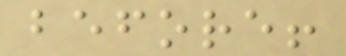before!
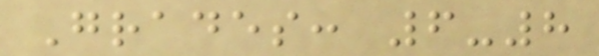Grades: 6-8
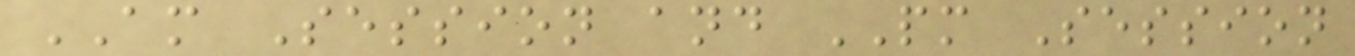AM Session and PM Session
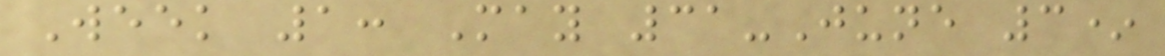Week 1: May 31-June 3*
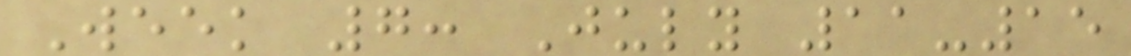Week 7: July 11-15
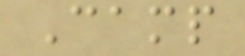Camp
